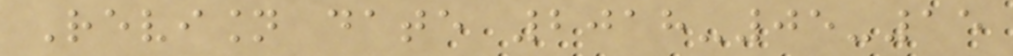Revision date 2018-05-15
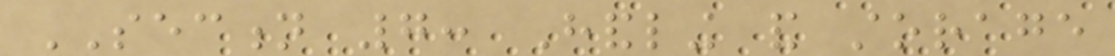SECTION 7: Handling and storage
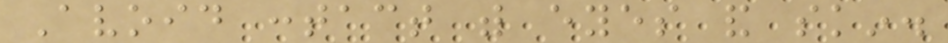Avoid contact with eyes and skin.
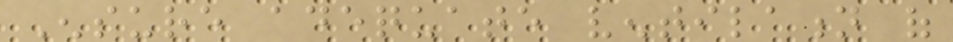Ensure adequate ventilation of
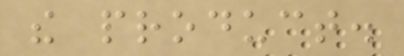the product.
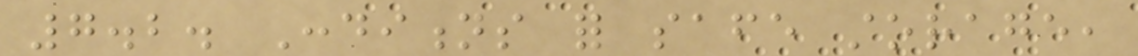7.2. Conditions for safe storage,
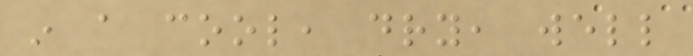in a cool, dry, well
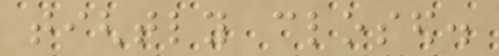tightly closed.
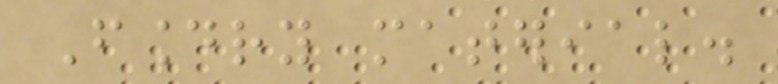Foundry material.
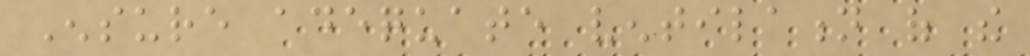Ensure adequate ventilation of the
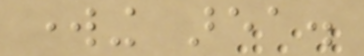working area.
